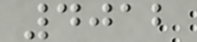4012
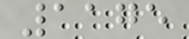1175
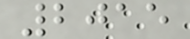2015
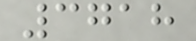3718
